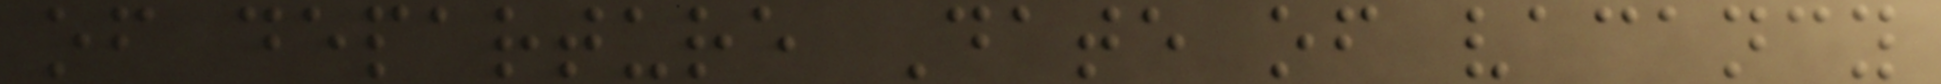of departure Date of vacancy
